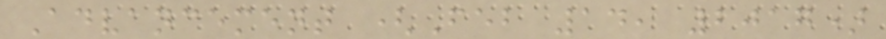Advancement (Feb 14, 2017)
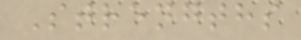Strengths
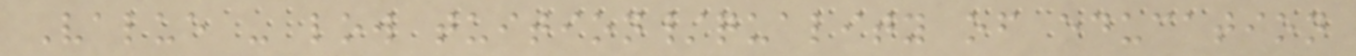Value - low tuition/quality of education
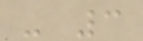- 3
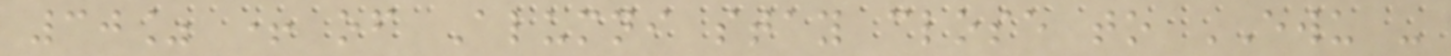30% + of Alumni stay close to EWU -
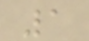1
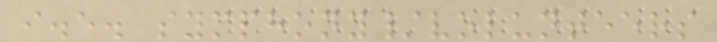i.e. symphony/volunteers
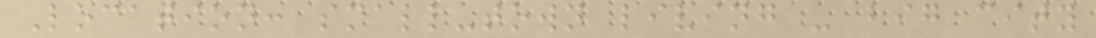Location: small-town living - big city
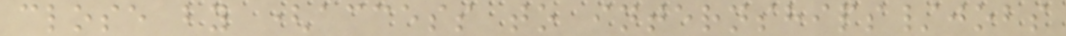close by (access to internships/jobs
